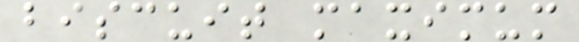biscuit maximum
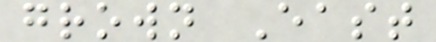grown East
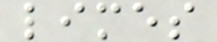limes
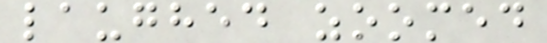laughed zoomed
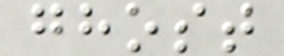ghost
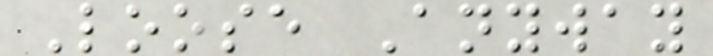Loose Anyway
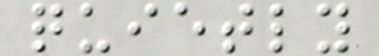quietly
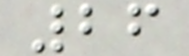26
